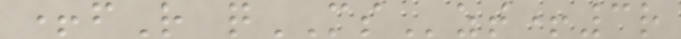+fR qMSzt+3r
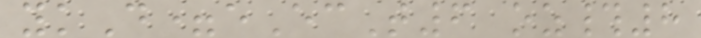ykD=eEcT6 oz#8
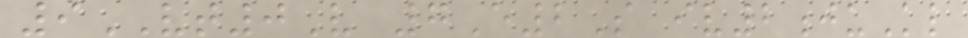9VT0V 7E2S iv2juKl
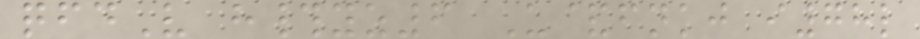qfdV h#yz6 U&fnkj i78l
